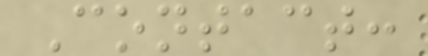Contact:
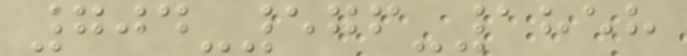704-576-1858
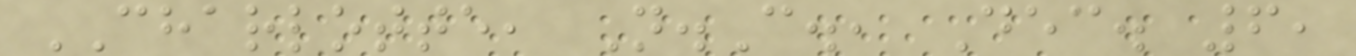CHARLOTTE, N.C., Dec. 6,
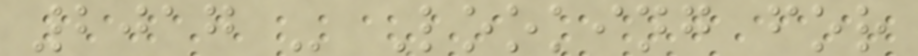2017 - Looking for
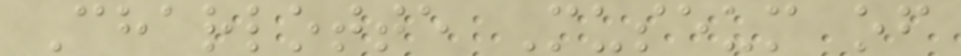Charlotte Museum of
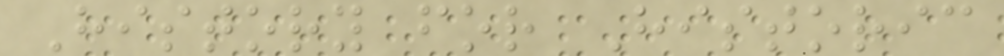History for Historic
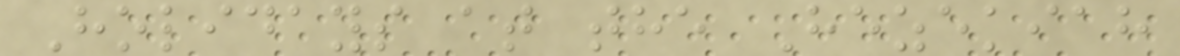Holidays at the Hezekiah
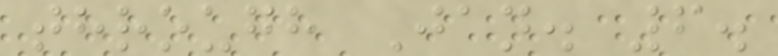through Jan. 6.
